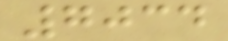7034
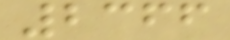2366
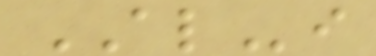ALi
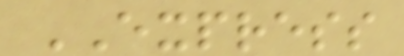EXPRESS
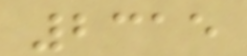2315
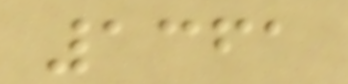1361
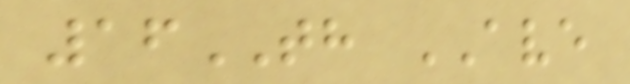16TH AVE
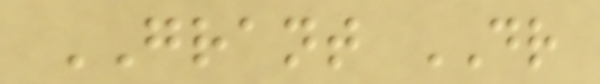GRANT DR
